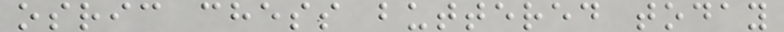osric chess buttered today
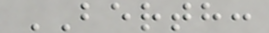BERTH:
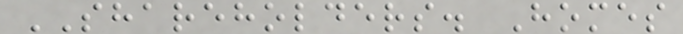SHAREHOLDERS. Homes
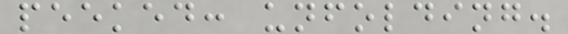peeked: unfolding.
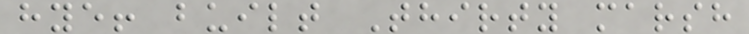hye! built Thirty marsh
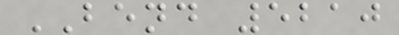BEND 5210
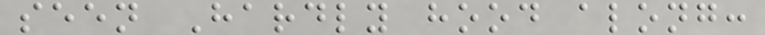seen Hardly hood along:
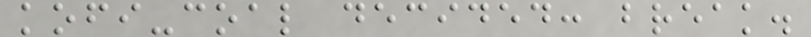kofi-coal decided: break.
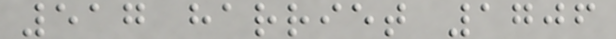517 harriet 1706
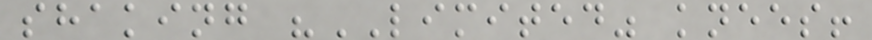shaking "LIMITED" knees!
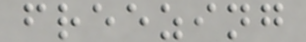freezing
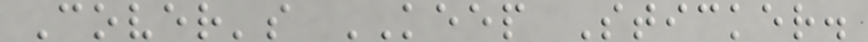Cover's KEEP Sticker.
